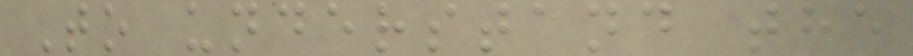To understand the
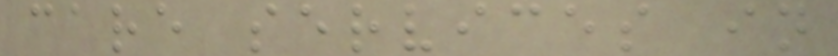care services in
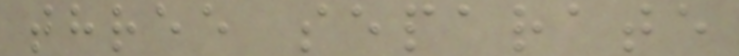three separate
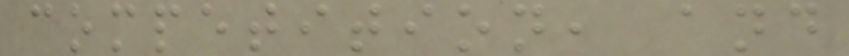competition, and
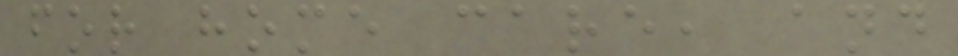for home care, and
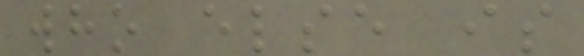who else is
